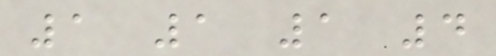1 1 1 4
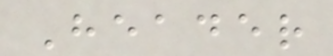Header
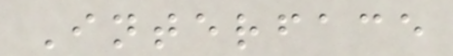Interface
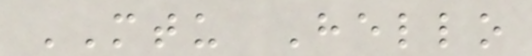MTU Hello
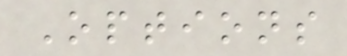Options
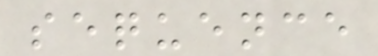sequence
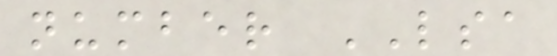number LSA
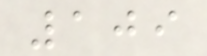109
